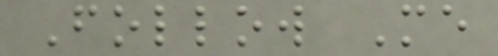Follow Me
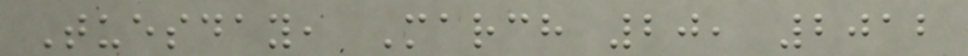Tuesday, March 20, 2012
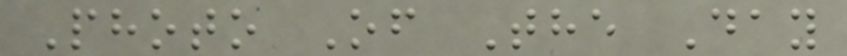Photo Of The Day
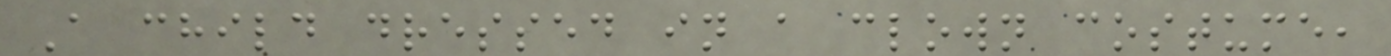A child dressed in a clown costume,
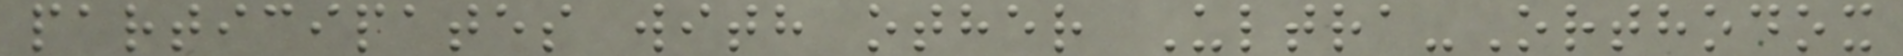participates with other Ultra-Orthodox
